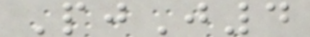PjJ4
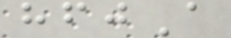hfjA
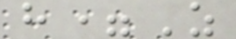h=Z
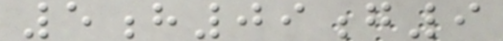5h09g9
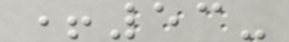+53-
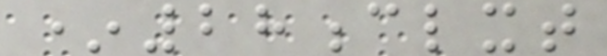*28clxt
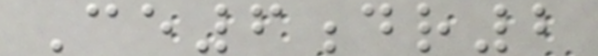Ce6dr2
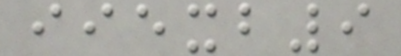iiexb9
